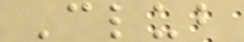Club
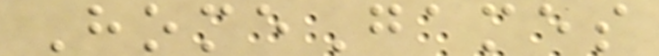HomeGames
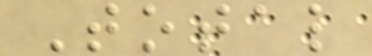Total
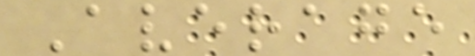Average
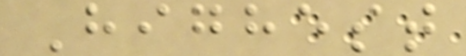Highest
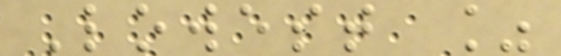Lowest %
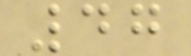47
